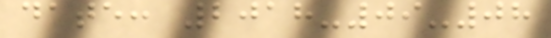date: 2018-09-08
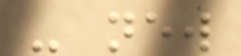- new
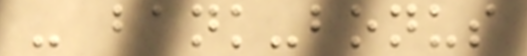- bank-bonus
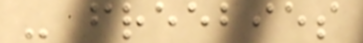- freebies
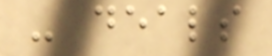- deals
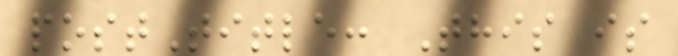postTitle: This is
